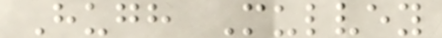Hugh Mulvey
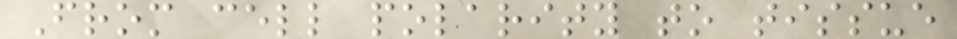From cell polarity to tissue
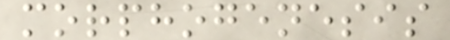morphogenesis
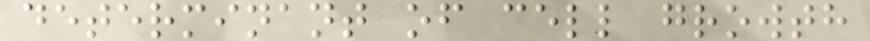determinant of cell growth
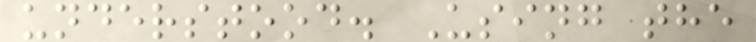understood. Using the
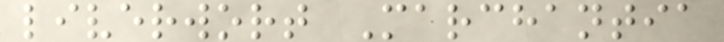liverwort Marchantia
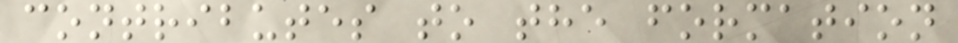contributes to the formation
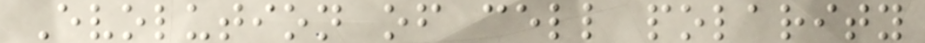Evolution of cell polarity
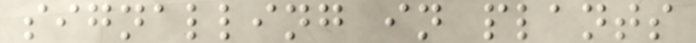signalling in plants
